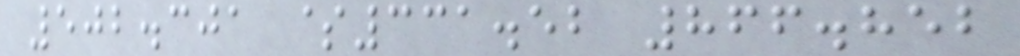502.301 $331.52 866.852
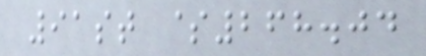91st $268.04
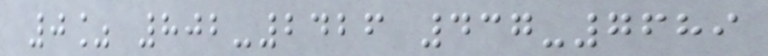0% 802-2426 437-7689
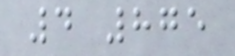4 875
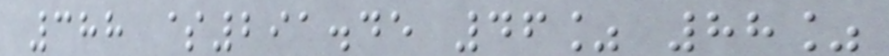388 $291.45 46% 88%
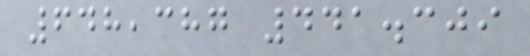648,387 441.309
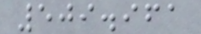509.961
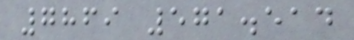7869 571.514
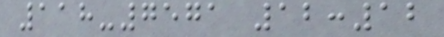118-7571 12:12
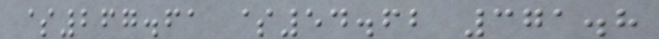$267.61 $54.62 371.8
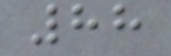88
